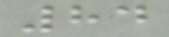84
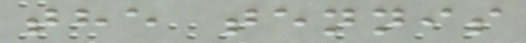the tennis
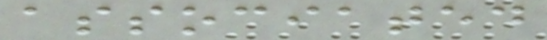associated
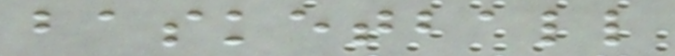basketball
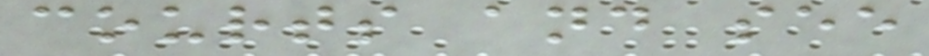courts and see
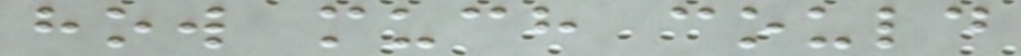how much could
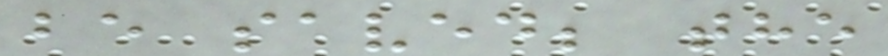be saved; the
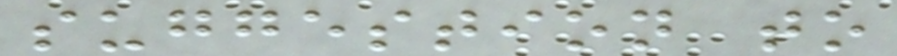suggestion to
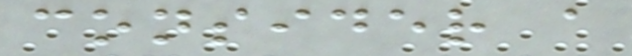consider a
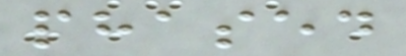phased
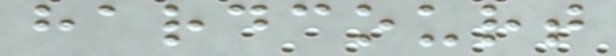hardcourt
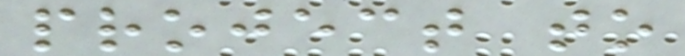project to
